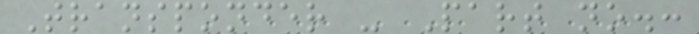Transponder - Part no.:
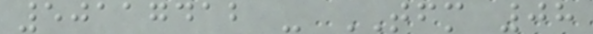50117412 - TFM 08
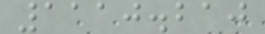1110.210
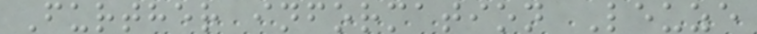Further information Leuze
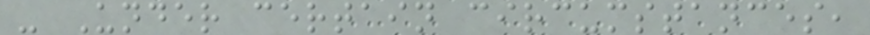- Under certain circumstances,
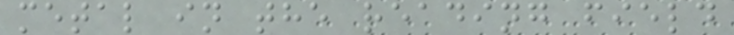metal in the reading field
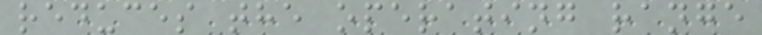reduces the operating range
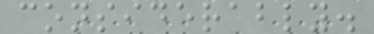considerably.
